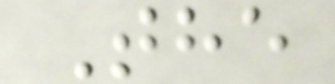The
